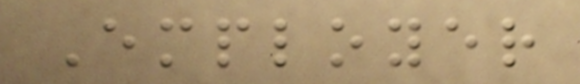Employer
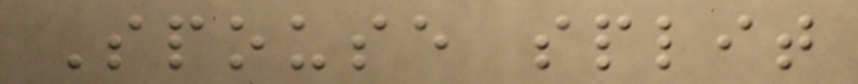Spouse split
